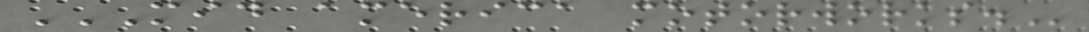MID AMERICA MOTORWORKS.
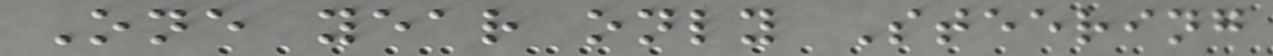One year only Steering
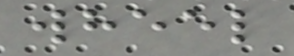wheel
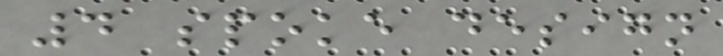4 spoke design
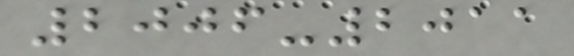2006-2011
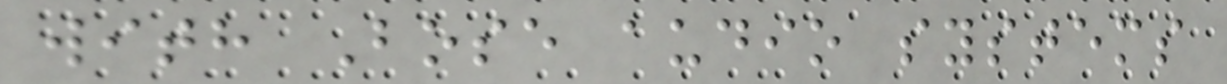with Bose audio systems
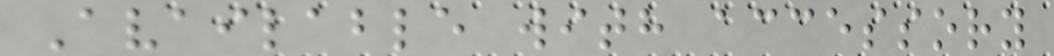Available with accessory
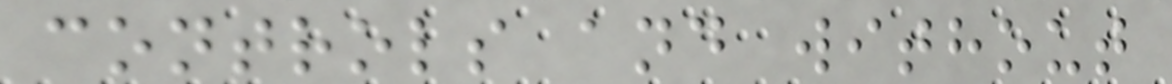controls and without
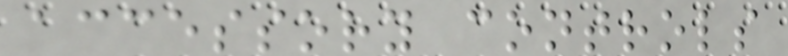accessory controls
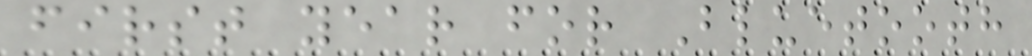first year for Bluetooth
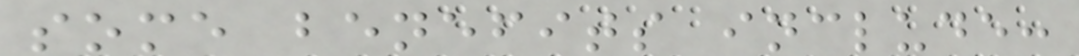some benefits include:
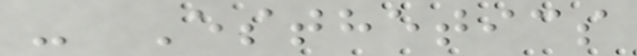- Esthetics
